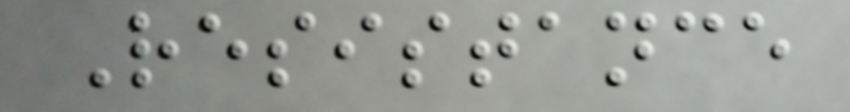Resistance
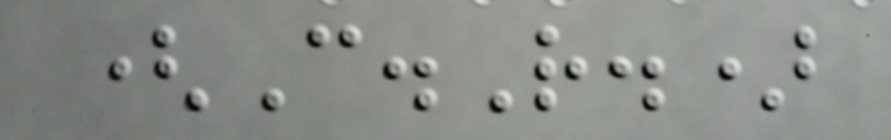(C.R.)
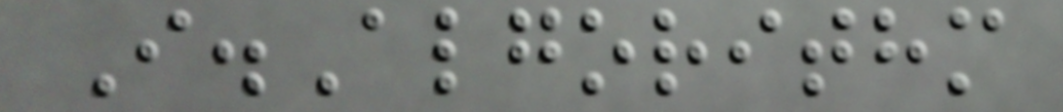I.Algorithm
